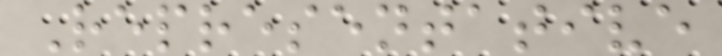Representative
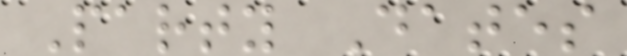Party Dates
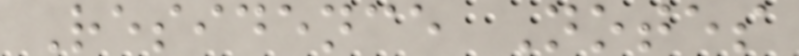Residence Notes
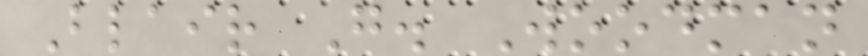Blair G. Woodman
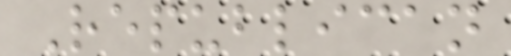Republican
